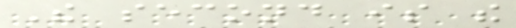The second is the
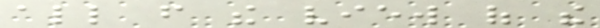all from the view of the
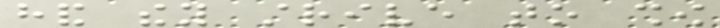hand they strive to show
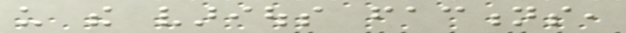us the various factions,
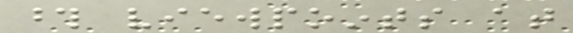those viewpoints at
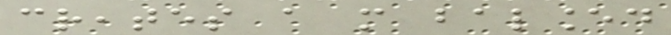creates a more balanced
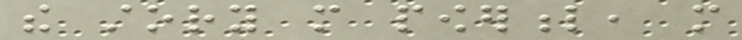the story more powerful, more
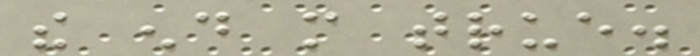the end more true.
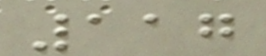117
